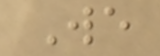We
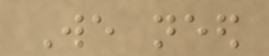We need
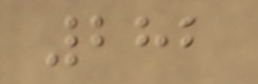282
